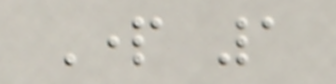Part 1
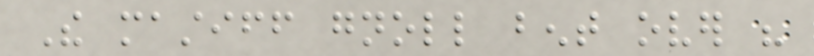The mastiff gnoll bent over his
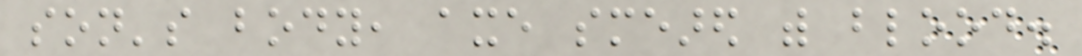son's body, axe smeared with blood.
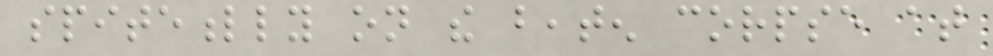spitefully on the beaten corpse at
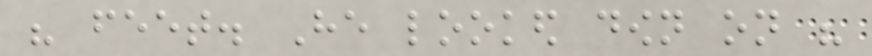his feet. He looked down on his
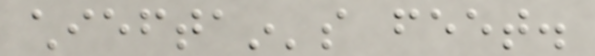chieftain's feet.
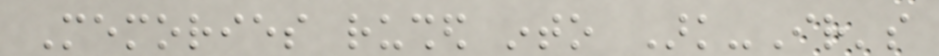Memories rushed into Ark-Ir's
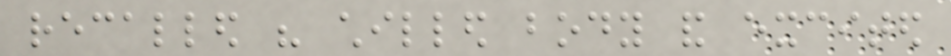recalled his chilled body and excited
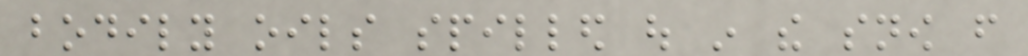bodily oils spilled out in the snow from
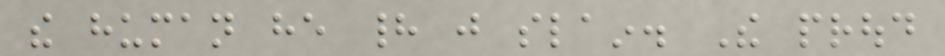the human he had just slain. The proud
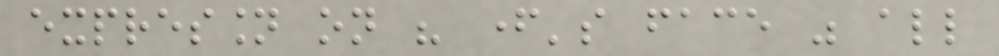expression on his father's face was all
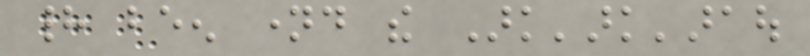had been named the Ark'ark'araou
